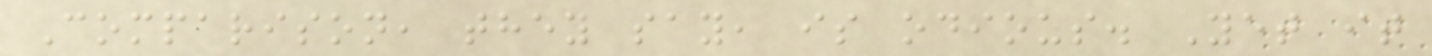Comparison, they say, is odious. Yet it
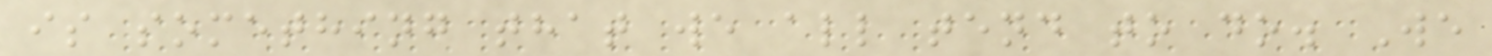is something that we all tend to do. We
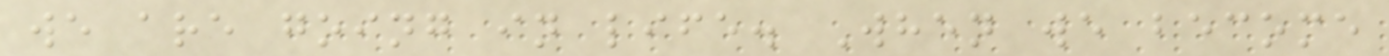we are going in life. When we become
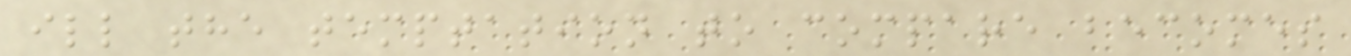ill the temptation to compare becomes
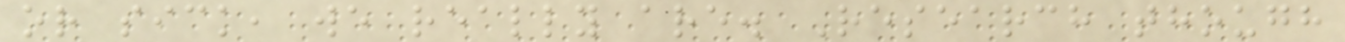or sick, we really are. Research though
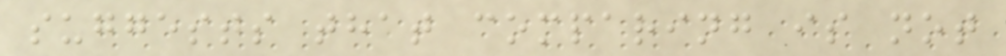suggests that comparing is not
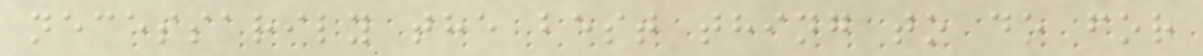necessarily the best thing to do for
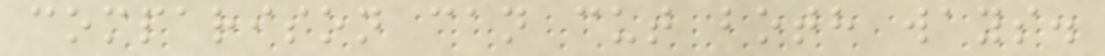comparison can cut both ways.
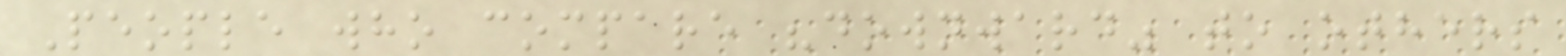People who compare "downward" to others
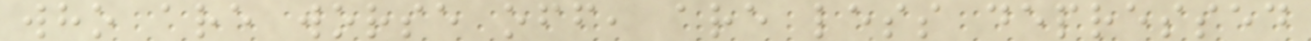who are worse off, are less depressed
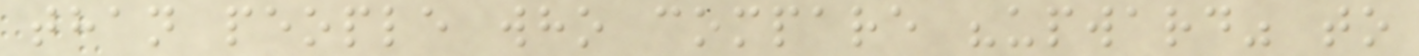than people who compare "upward" to
